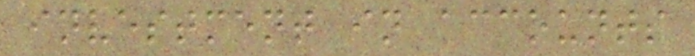investment in accounts
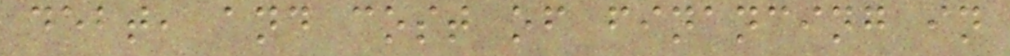debt, and cost of financing in
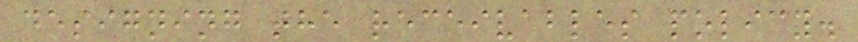designing the receivables policy.
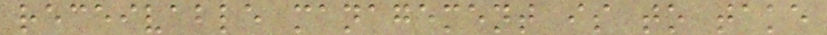receivable management is to take
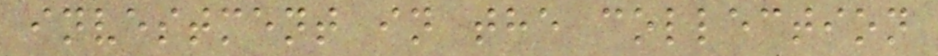investment in the collection
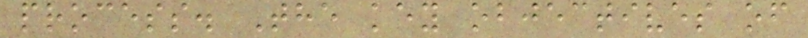process. The key objectives of
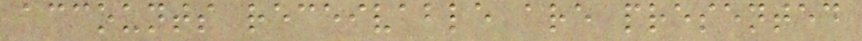accounts receivable are presented
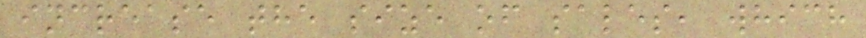increase the size of sales, which
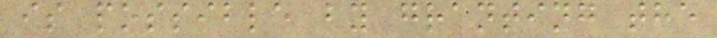is possible by granting the
